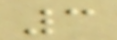3
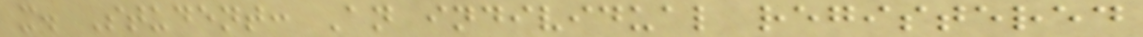x. Student: An individual registered
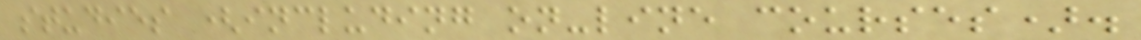studies (including on-line courses).
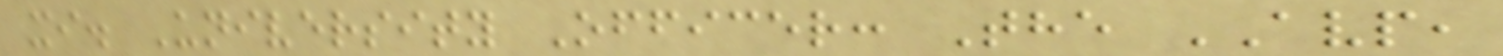xi. University Officer: The AVP,
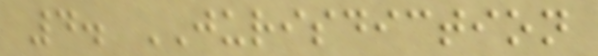4. JURISDICTION
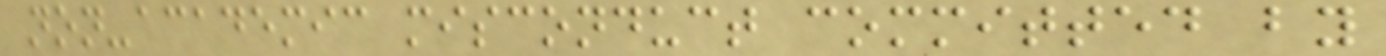non-academic misconduct committed by
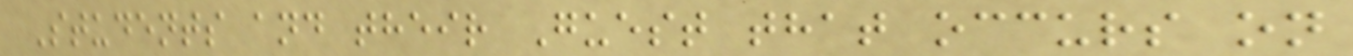Students and their Guest that occurs on
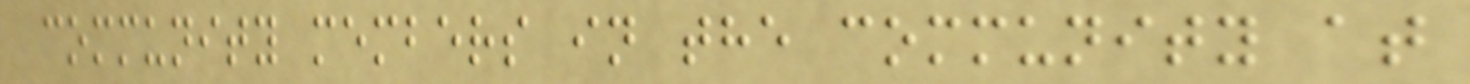community members in the community at
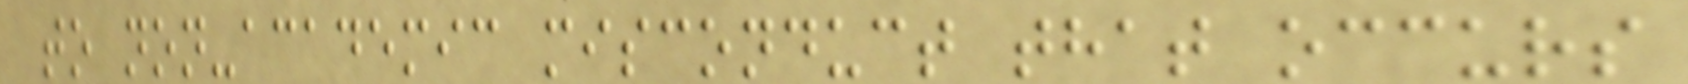to non-academic misconduct that occurs
